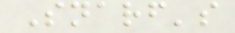Snarf's
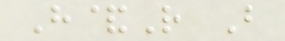H&R B
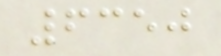6350
